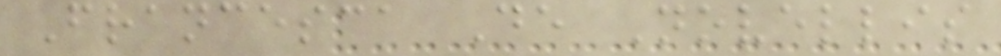Francesca De Novellis
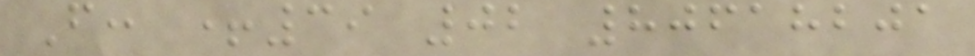F: +39 02 80618201
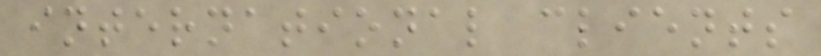international clients
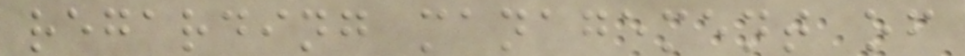regarding management of
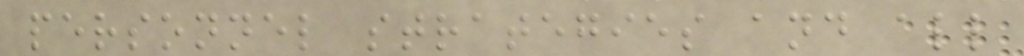personnel strategies and all
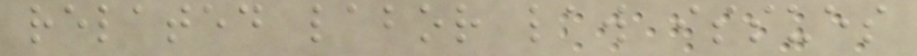related labor law issues
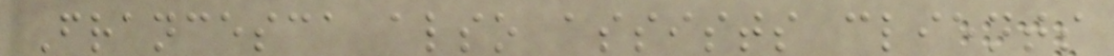Francesca also assists clients
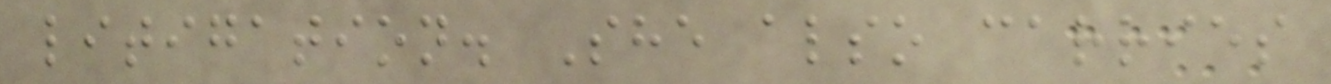litigation. She also carries
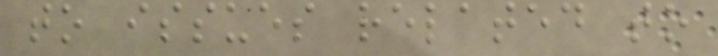to issues related to
